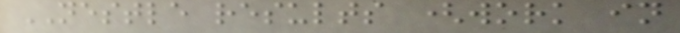NESTLE results (work in
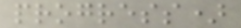progress)
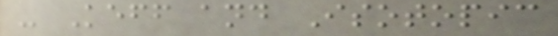- Keff and Isotopic
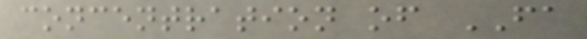concentration of FA
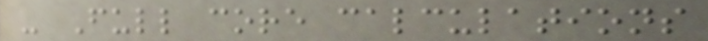- Full core calculations
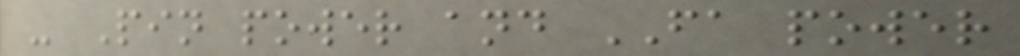- Pin power and FA power
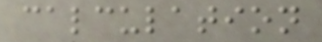calculation
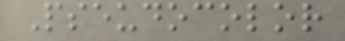Pseudocolor
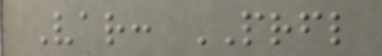Var: PRFL
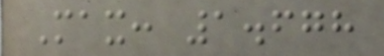Max: 1.678
